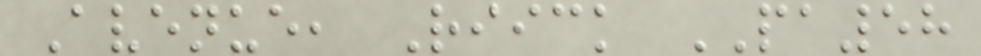Avenue, Riick PA58
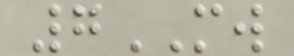7MW
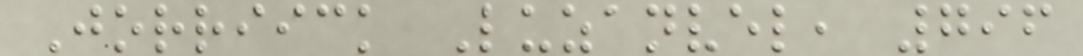Jorriick Luzanvel, 796
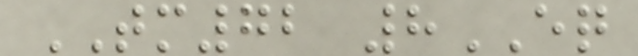TM72 8EQ
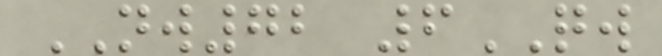NW72 6QW
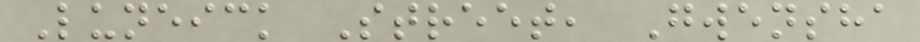Luneick Street, Gwensha
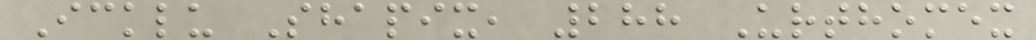Icklu Shapix, 288 Urthomex
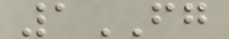1FG
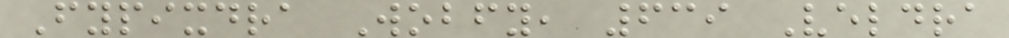Fypixdra Wobfy, 639 Veldra
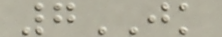7JK
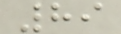89
